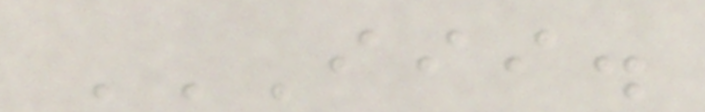III.
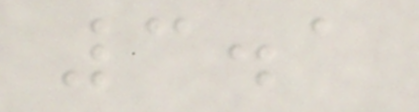3.1
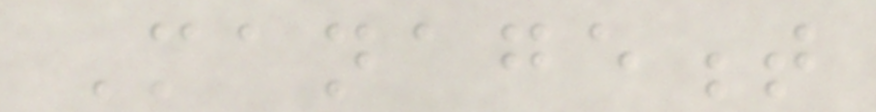Management
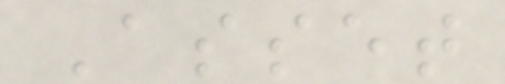Asset
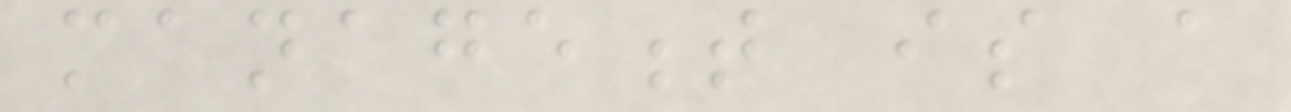management is a
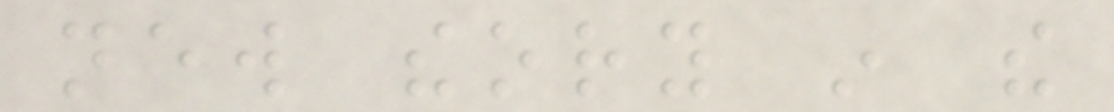new theory in the
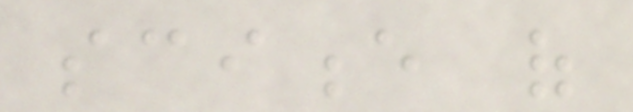science of
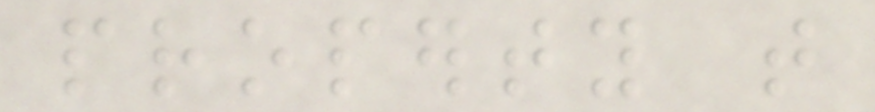property that
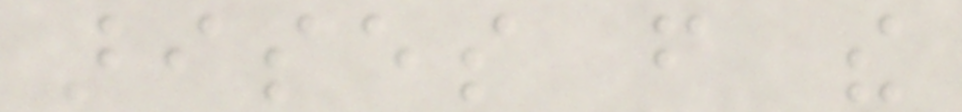arises from the
